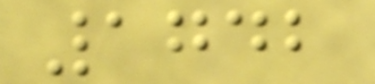1742
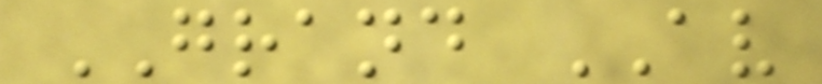GRAND AV
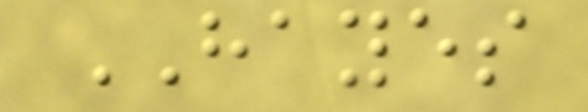HAYES
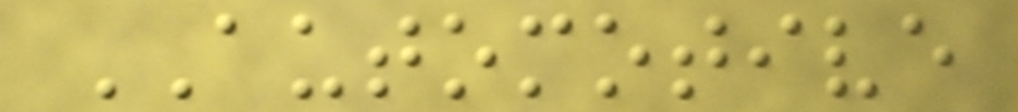AUTOMOTIVE
